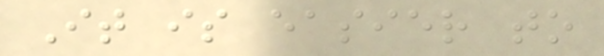It is easier to
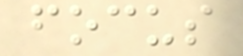focus
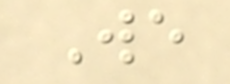We
